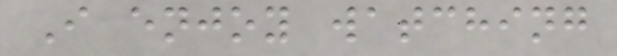I enjoy watching
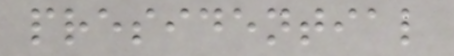presidential
